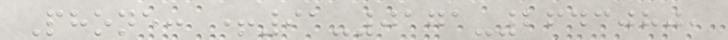Phone: +91-0171-2643080,
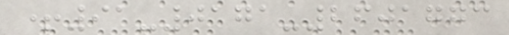+91-0171-2601773
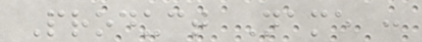Product Name :
